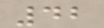42
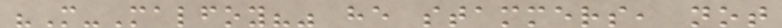"M-Malfoy?" he stammers, not
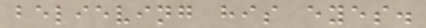believing his eyes.
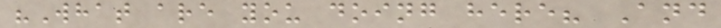"What are you doing here? And
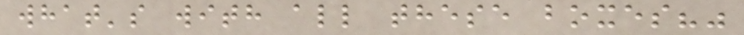what's with all these boxes?"
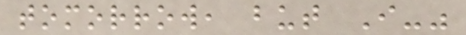tomorrow, but I-"
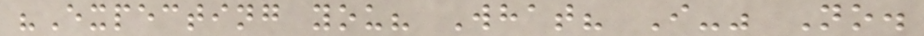"Expecting you? What? I-" No.
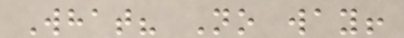What? No way!
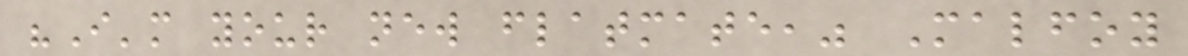"I'm your new flatmate," Malfoy
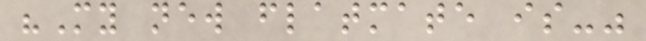"My new flatmate is-"
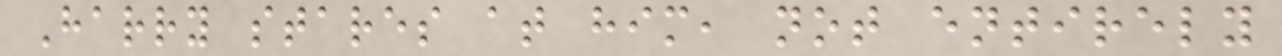Harry stares at him, not entirely
